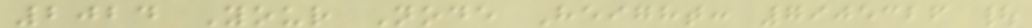2024 Your Node Height: 7905326 |
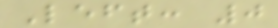Left: 0
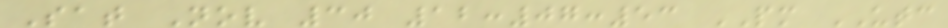Sat Nov 30 12:07:53 PM UTC
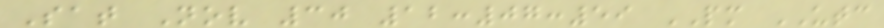Sat Nov 30 12:07:59 PM UTC
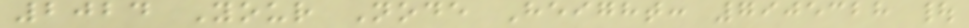2024 Your Node Height: 7905328 |
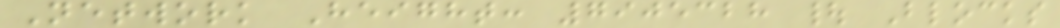Network Height: 7905328 | Blocks
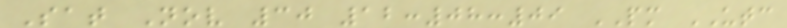Sat Nov 30 12:08:09 PM UTC
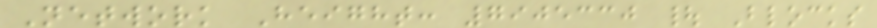Network Height: 7905330 | Blocks
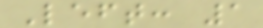Left: 1
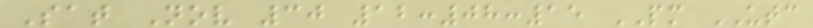Sat Nov 30 12:08:15 PM UTC
